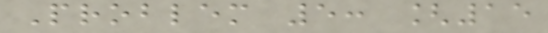Problem 5: [15
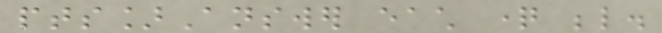pts]Answer each question below.
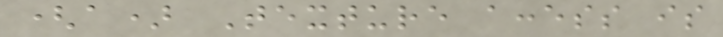(a) Texture access is
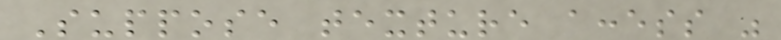Suppose texture access was
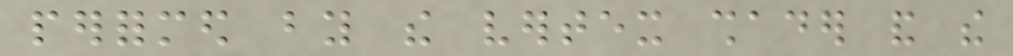performed by the vertex shader and the
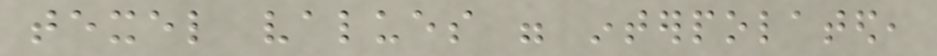texel values were interpolated,
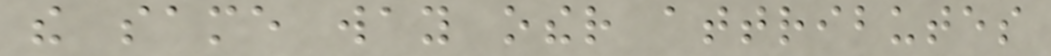the same way other attributes
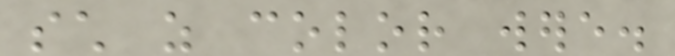such as color were.
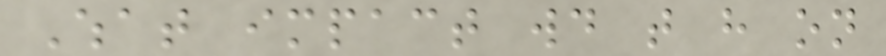What impact would that have on
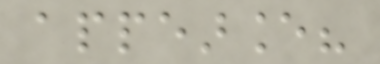appearance?
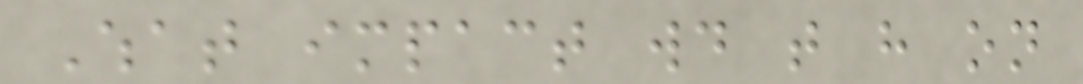What impact would that have on
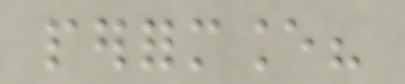performance?
